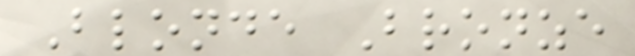Blonde Bronze
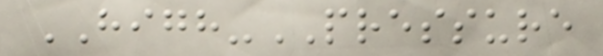HIGH-PRESSURE
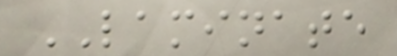LAMINATE
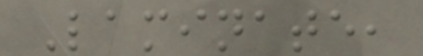Laminate,
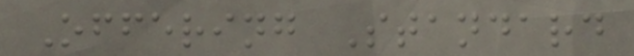Offering Standard
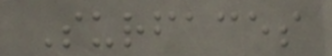Surfaces
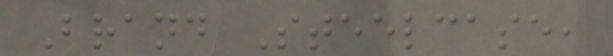Brand Steelcase,
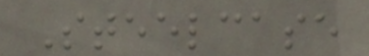Steelcase
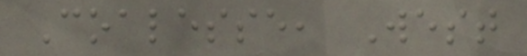Coalesse, West
